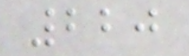220
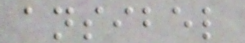ansibel
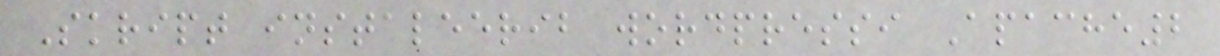Skript instaleerib wordpressi Apache2
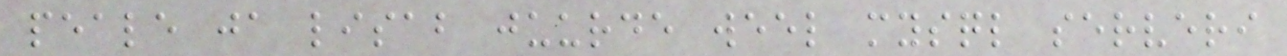peale ja lisab juurde weel mysql serveri
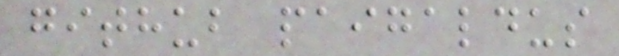github paigaldus
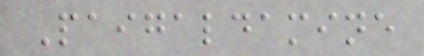Paigaldamine
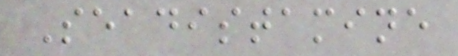Seadistamine
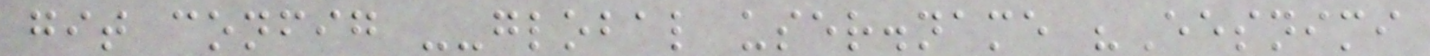git config --global user.name "Eesnimi
